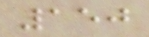150
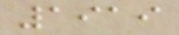1919
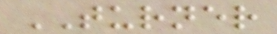TURNER
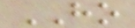HO
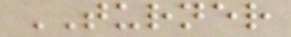TURNER
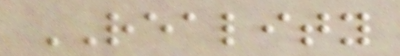REALITY
